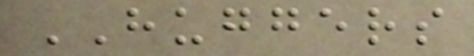HUGGERS
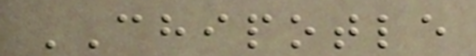CHIPOTLE
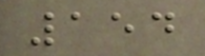154
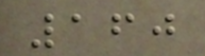160
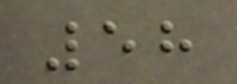58
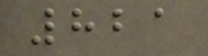821
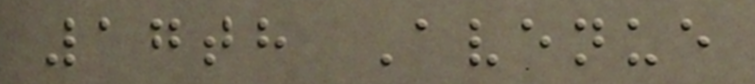17th Avenue
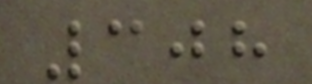308
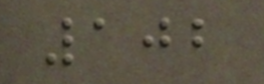102
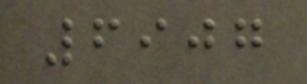6907
